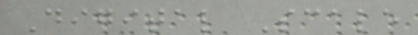Digital Scale
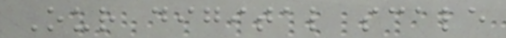Our digital scale
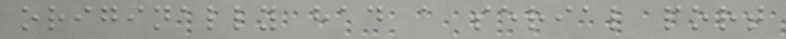originally had a serial port
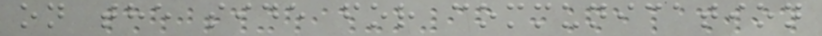on the side for communication
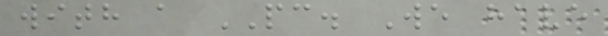with a PC. We have
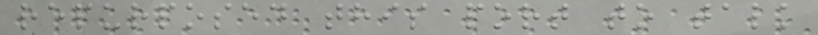repurposed this port to talk
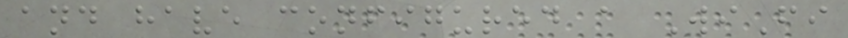and have configured a WiFi
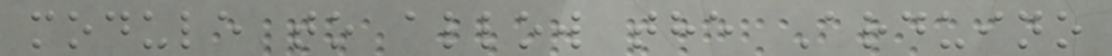module to allow the Arduino
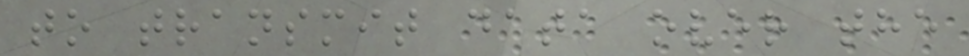to transmit data over the
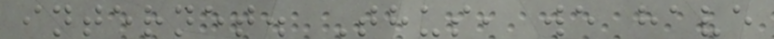internet. Thus, we have
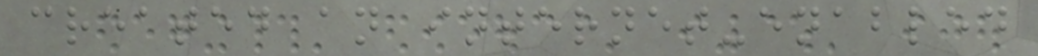created an internet-enabled
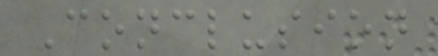Conclusion
